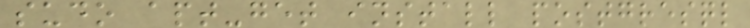sudo apt-get install postgresql
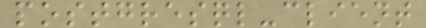postgresql-client
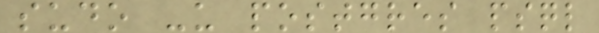sudo -u postgres psql
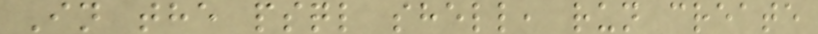In the psql shell, run create
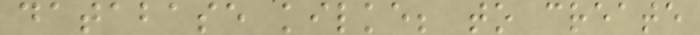database kilke; to create
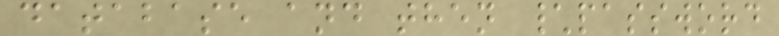database and then \password
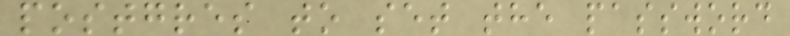postgres to set the password
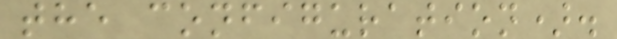the configuration).
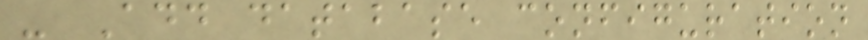- Add database configuration
